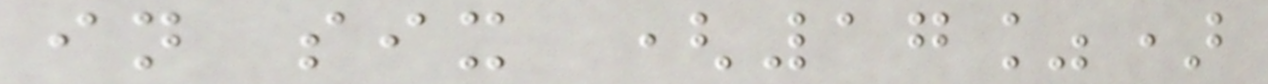in six (17%)
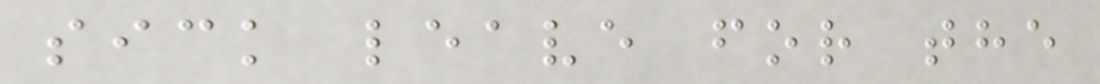sick leave for the
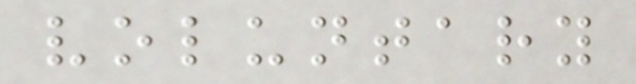voluntary
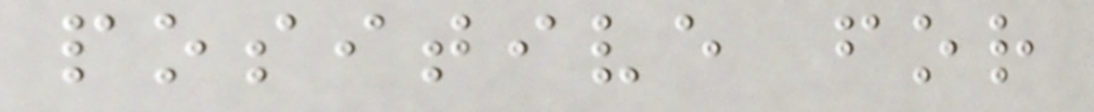positive for
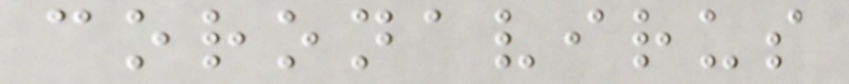coronavirus
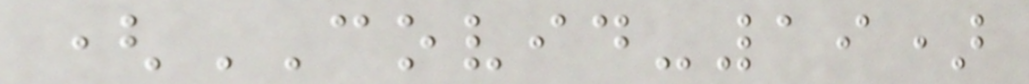(COVID-19)
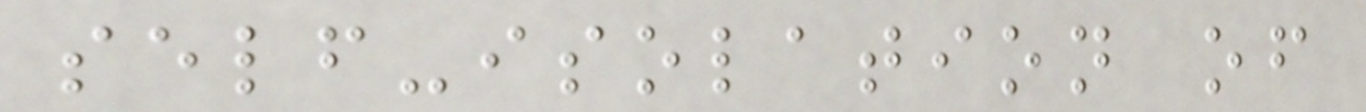self-isolation of
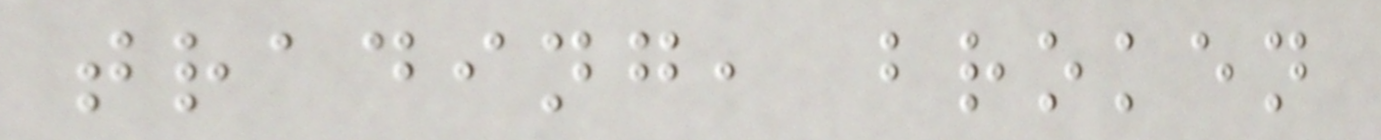trading, broken
